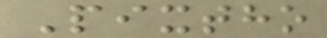Pixtho
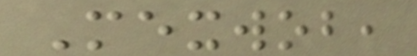Mexwob,
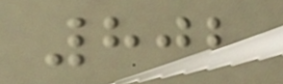802
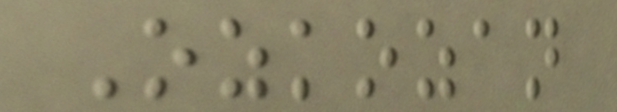Ozkozan
